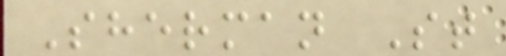Sherman St
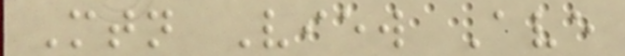Mtn View Ave
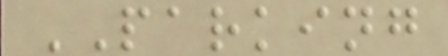PARKING
